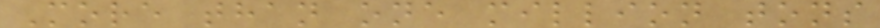More than one million tons
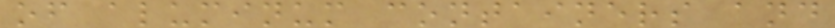of aluminum containers and
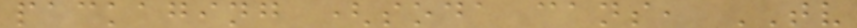packaging (soda cans, TV
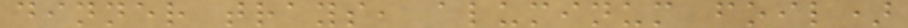dinner trays, aluminum foil)
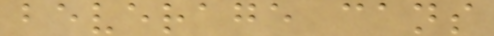beverage cans
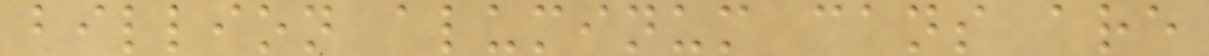billion aluminum cans are
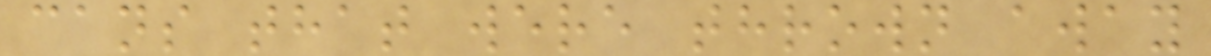cans that were thrown away
